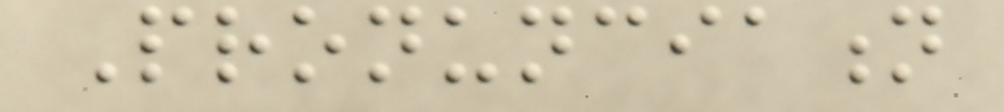Pronunciation
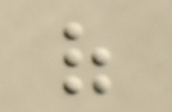of
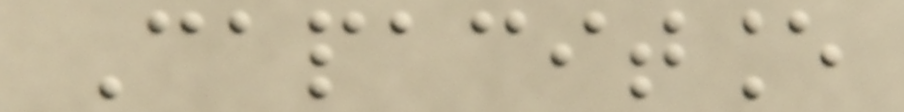Capacitance
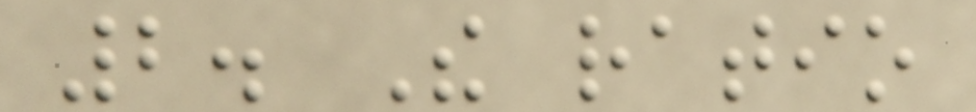2. The ratio
